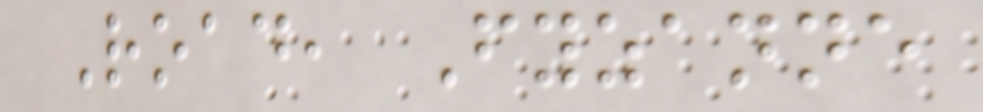Road, Fyzanne
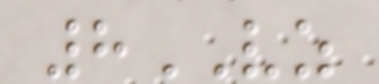8VZ
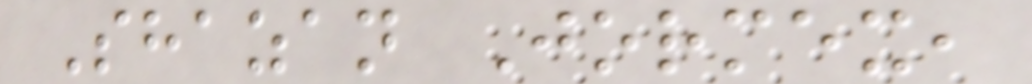Shazan Jormex,
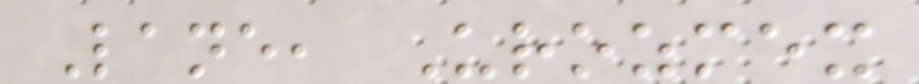Lane, Urozmex
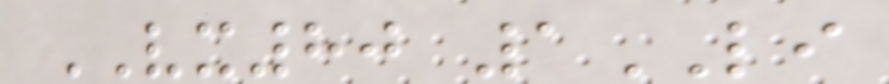VX80 1LI
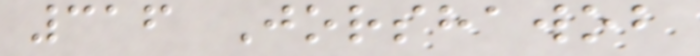316 Jorshawob
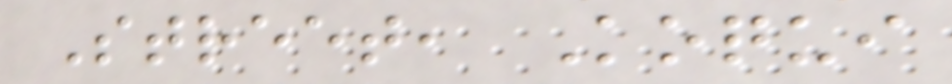Street, Koqui
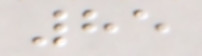85
